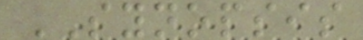SYNOPSIS
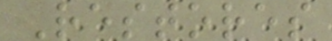Restores
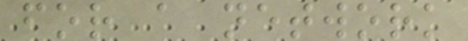for a network
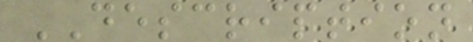DESCRIPTION
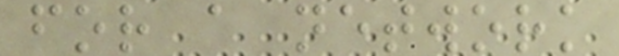for a network
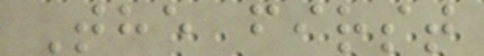The first
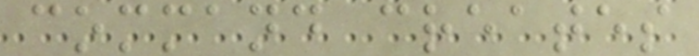command creates
